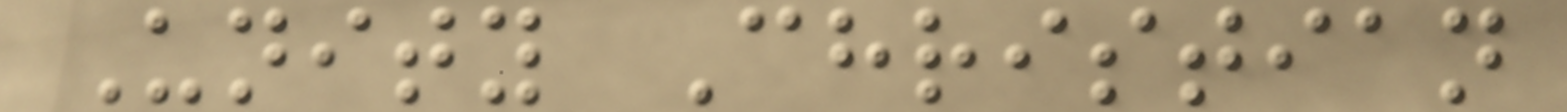Unity Christian
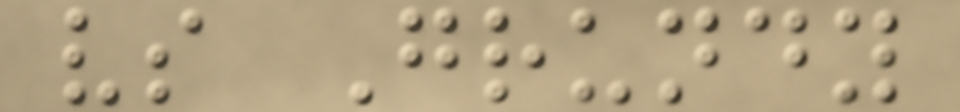vs Grundy
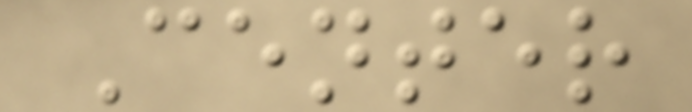Center
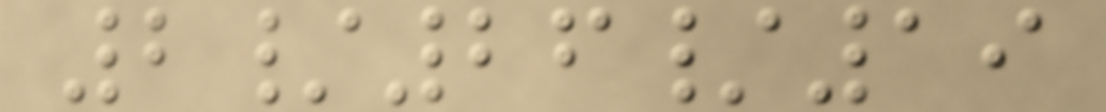2/26/19
